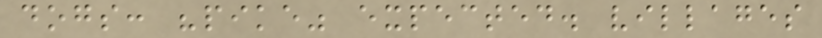dogs: "pike" expected. villages
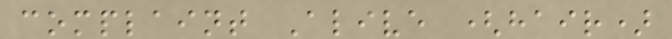complaint Alive (hair)
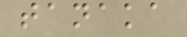tanaka
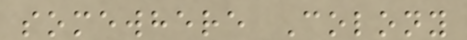somewhere Colony
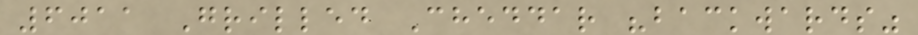6011 Grilled Cheddar "backwards"
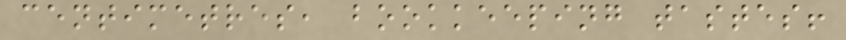centimetres, bookkeeping tastes!
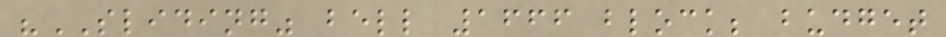"SLIDING" bell 1666 block; budget
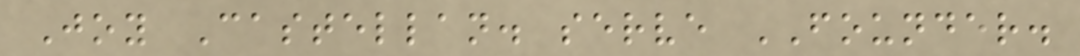Joy Castellan. serve FOUNDER.
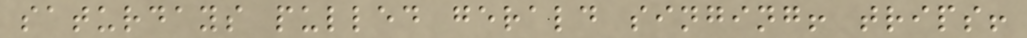saturdays pulled gerald singing! trips!
